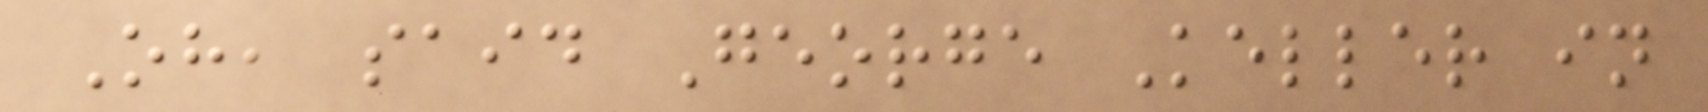Oh, said George Keller in
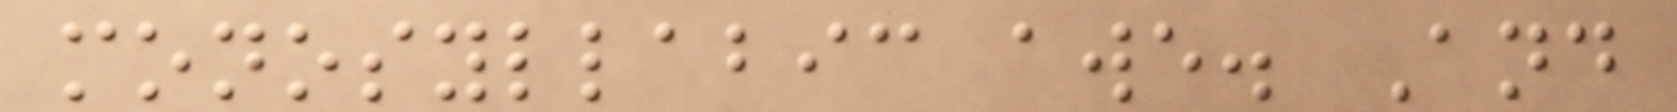monosyllabic awe. And
